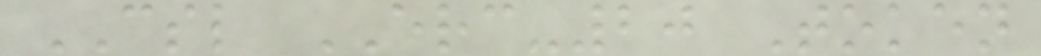CSL ERC-20 Token
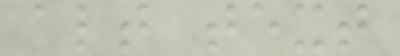alt text
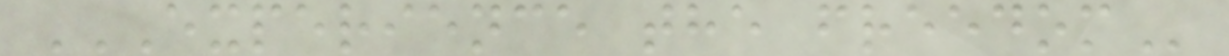EXPERIENCE THE FREEDOM
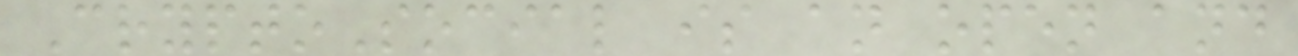CryptoSocial is an open and
